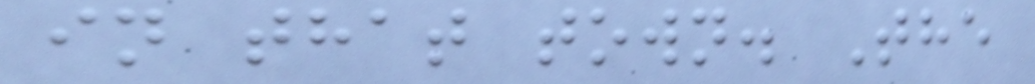in that town. The
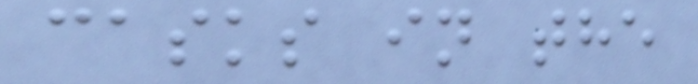casks in the
